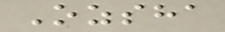Ozsha
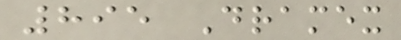895 Dramex
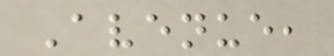Avenue,
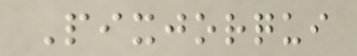Pixjorqui
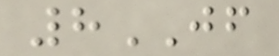8JF
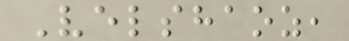Velshaoz,
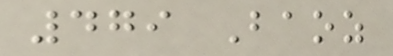479 Baoz
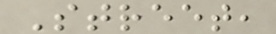Street,
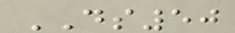DS50
